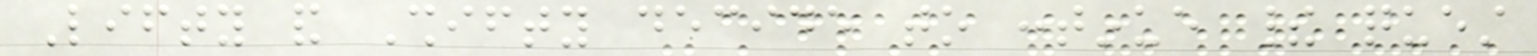Lifty and Shifty decide to continue their quest
